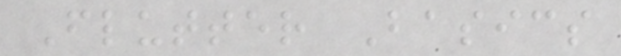Flutter Basics
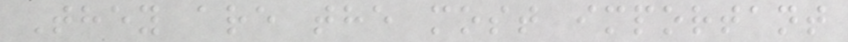They are the most important
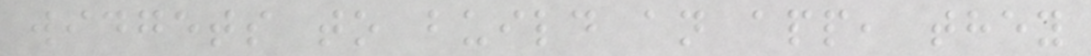widgets to build an app, they
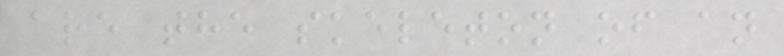are the skeleton of an
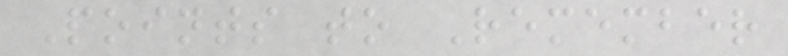Points to Remember
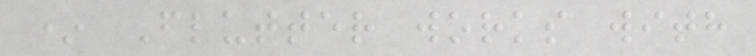* Flutter works with
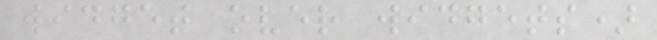widget over widgets)
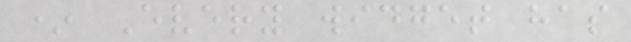* Every widget has
